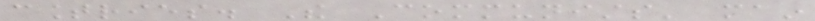countries. The Communists' main
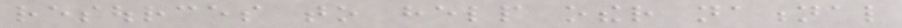resources to help other national
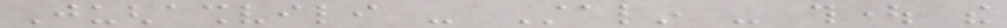Jughashvili - Stalin - thought the
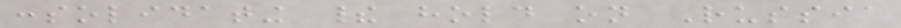consolidating their hold on Russia
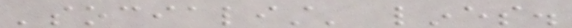'socialist' lines.
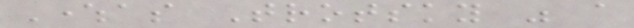Whereas Trotsky was a
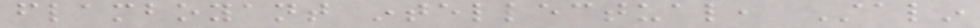flamboyant intellectual, Stalin
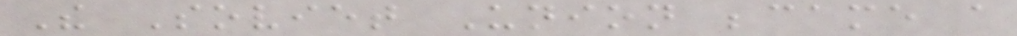The Soviet Union became a
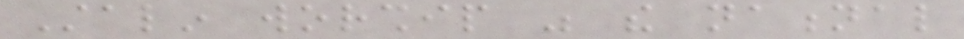Stalin worship was the national
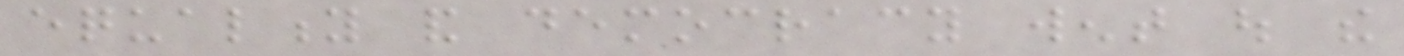equality and democracy went out the
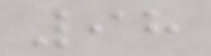98
